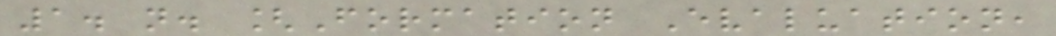1. n. [Formation Evaluation,
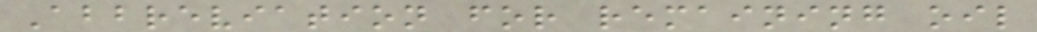Abbreviation for remaining oil
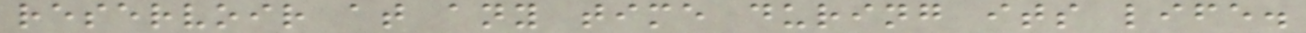reservoir at any time during its life.
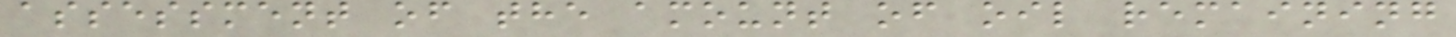assessment of the amount of oil remaining
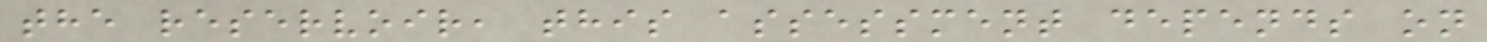the reservoir, this assessment depends on
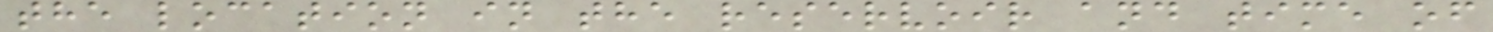the location in the reservoir and time of
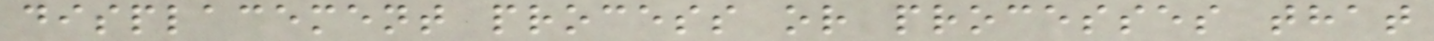displacement process or processes that
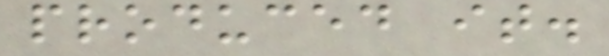produced it.
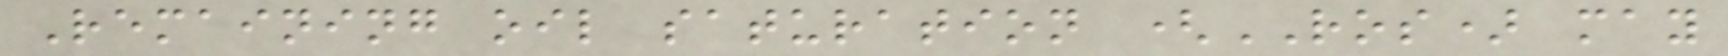Remaining oil saturation (ROS) may
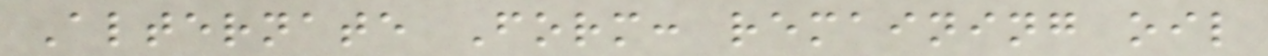Alternate Form: remaining oil
